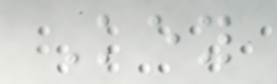Key
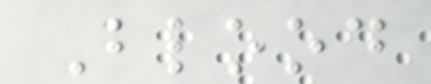Blood
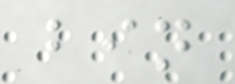bin
